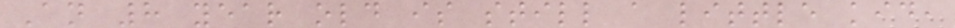An 8 year old is still a little kid,
